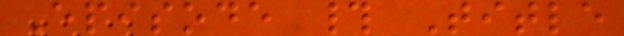Episode # Title
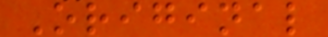Original
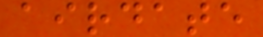airdate
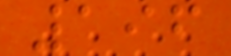196
